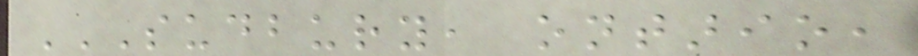SUDBURY, ONTARIO,
